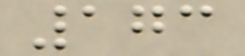173
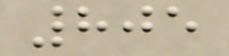805
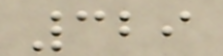329
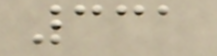331
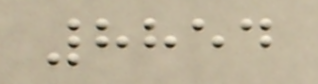8854
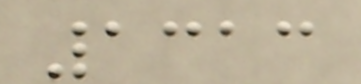1313
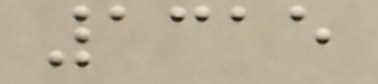1315
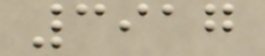3917
